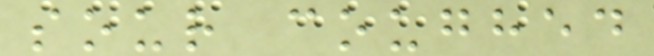sour coughed
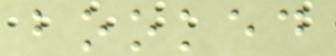booked
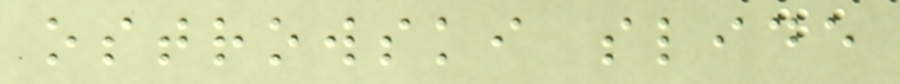ostrowski slide
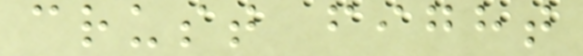crust fight
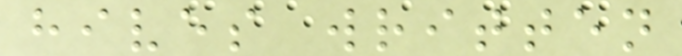hives written
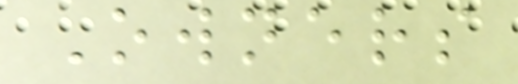Owners
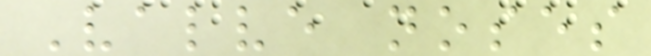Valve noses
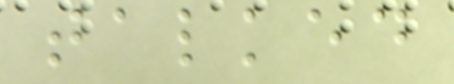talked
